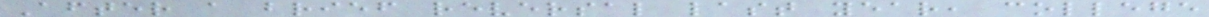After a brief reversal last year, college
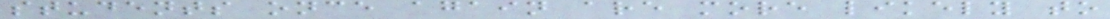students once again are more likely to
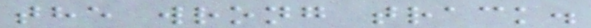the wrong track.
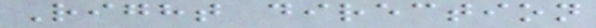Right direction
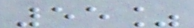55%
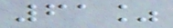61%
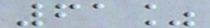61%
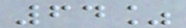64%
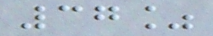37%
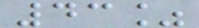43%
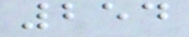254
